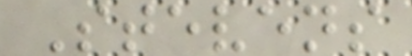Stevens
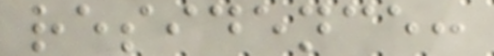residence:
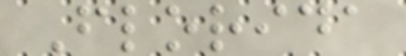Florida
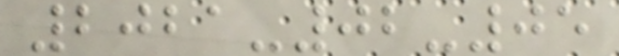2021-02-05
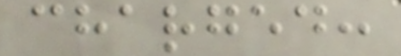charged:
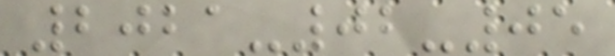2021-02-05
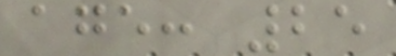age: 25
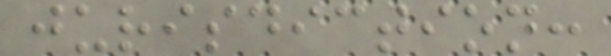jurisdiction:
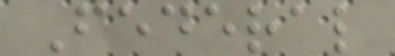Federal
